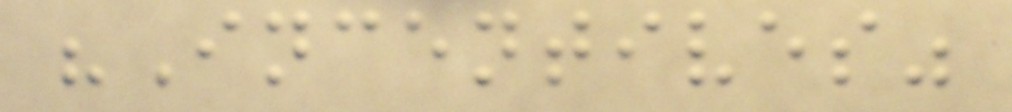"Incentives"
